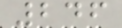246
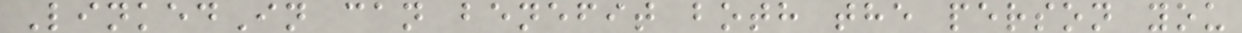LinkedIn can benefit both the person you
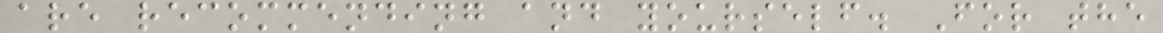are recommending and yourself. For the
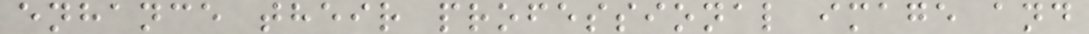enhance their professional image and
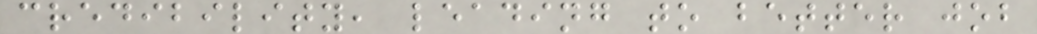credibility, leading to better job
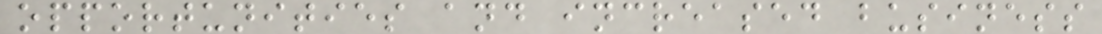opportunities and increased business
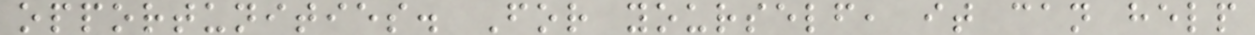opportunities. For yourself, it can help
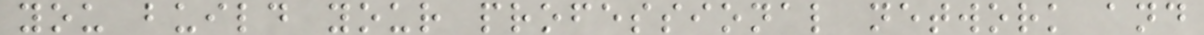you build your professional network and
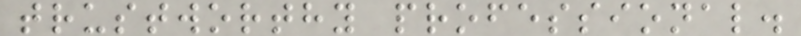trustworthy professional.
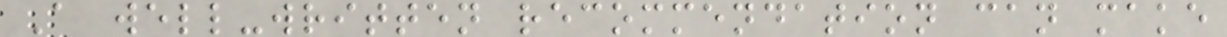A well-written recommendation can make
